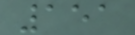151
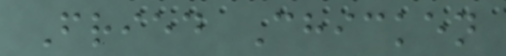Fried Chicken
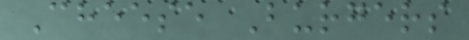Cheese Burgers
